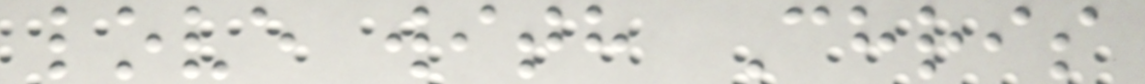love with Chris
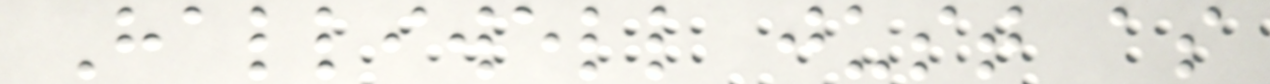Halliwell just as
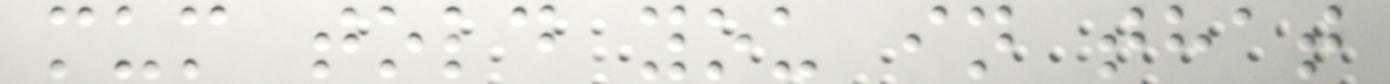mum told you in that
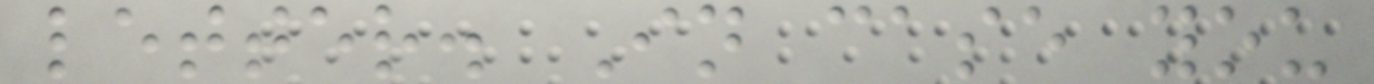letter. In case you
